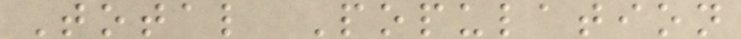Total Population
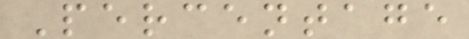Percentage
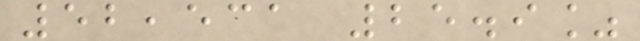52,531 25.9%
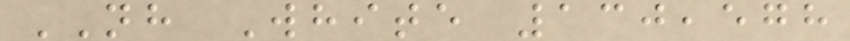NH White 130,578
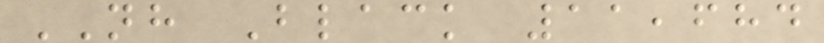NH Black 11,684
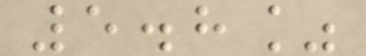5.8%
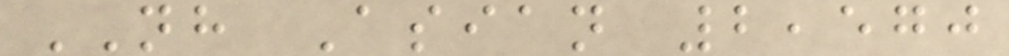NH Asian 2,570
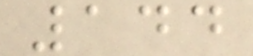144
